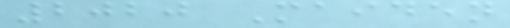2020 Maiden
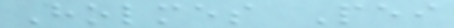Holmes Pei
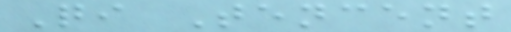Qi Tencent
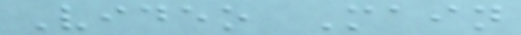Video Main
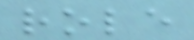role
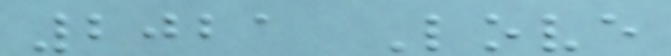2021 Love
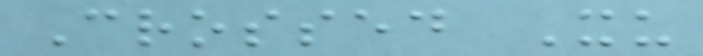Crossed Xu
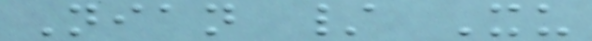Nian / Xu
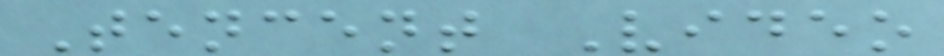Tencent Video
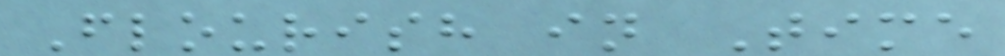Flourish in Time
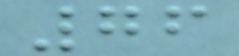76
